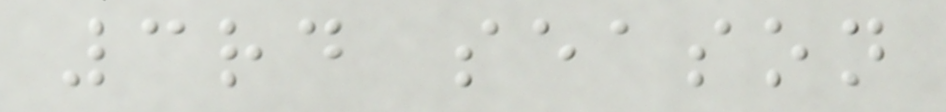3rd season
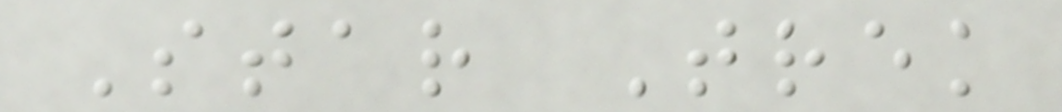Star Trek
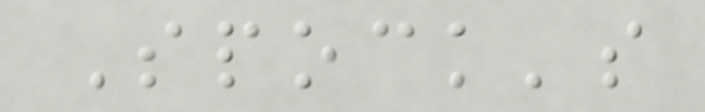Spock's
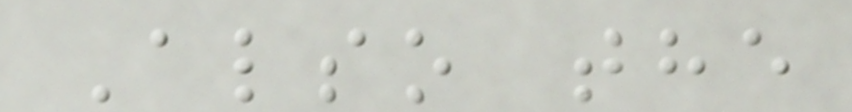Also the
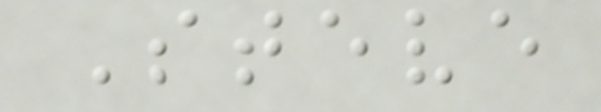Steve
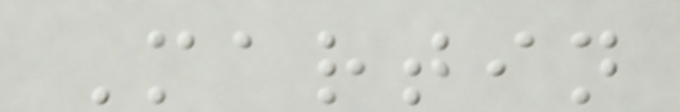Martin
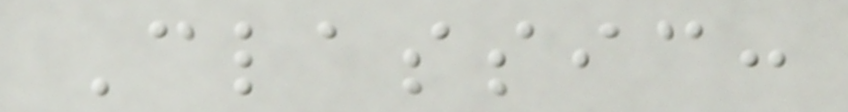Classic:
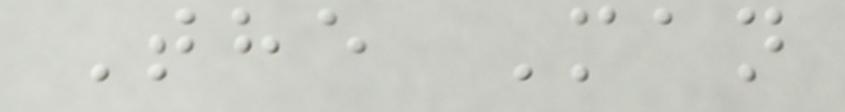The Man
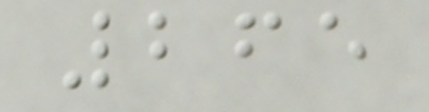265
